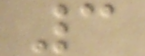3
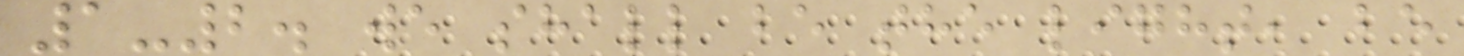1-2. we shall be the light, be
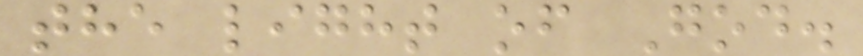the light of God.
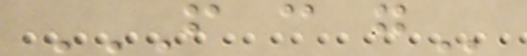F C G
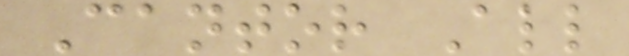Cantor All
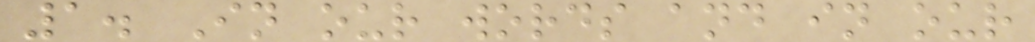1. In our words and in our
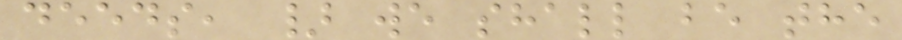deeds, } we shall be the
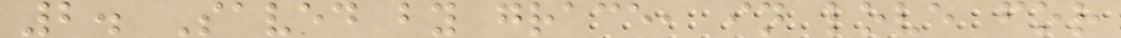2. Saved by grace, in love for
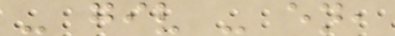- giv - en,
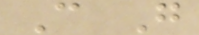C G
